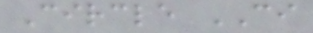Circle CI
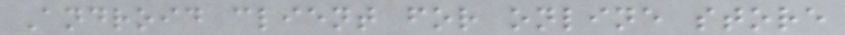Android client for online store
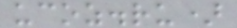ucoz.ru)
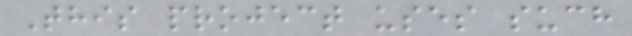This project uses such
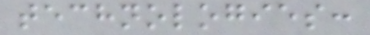technologies:
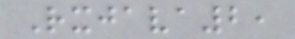Rxjava2,
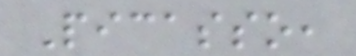Picasso,
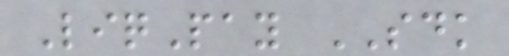LiqPay SDK
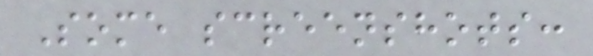Some screenshots:
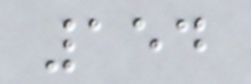154
